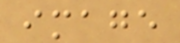image
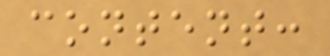content:
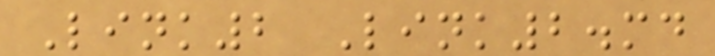Link2 Link2.md
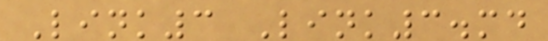Link3 Link3.md
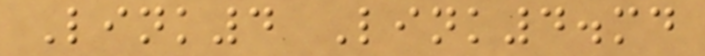Link4 Link4.md
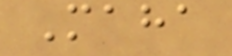Maha
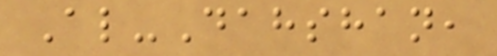Al-Dahshan,
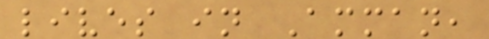lives in Amman,
